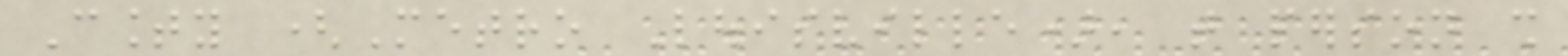County (Metro Louisville), that person shall
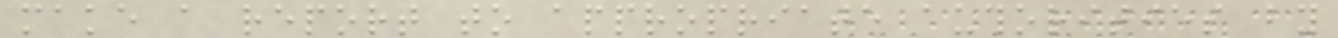make a report to appropriate authorities by
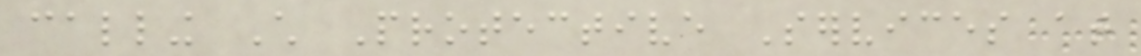calling Child Protective Services at
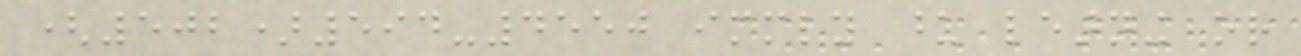(502)594-4550 immediately upon learning or
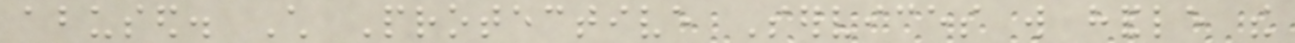abused. Child Protective Services will handle the
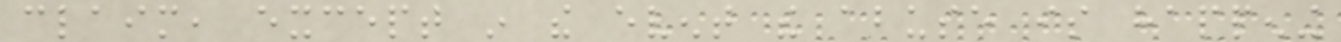claim, except in the event the abuse is happening
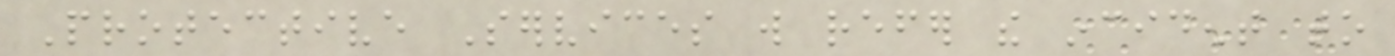Protective Services will refer the incident to
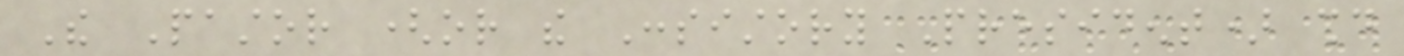The Pastor (or the Consistory President) should
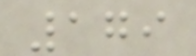179
